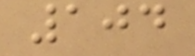104
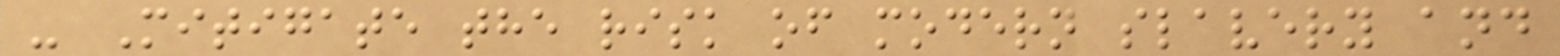- Mitigate the risk of modern slavery and
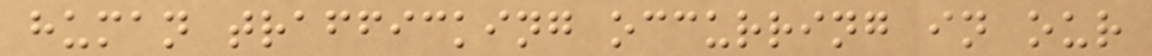human trafficking occurring in our
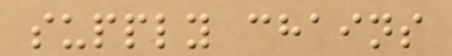supply chains
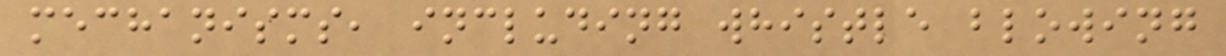mechanisms, including whistle blowing
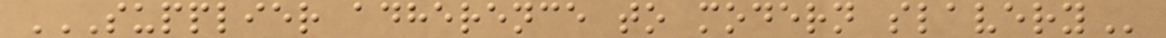SUPPLIER ADHERENCE TO MODERN SLAVERY
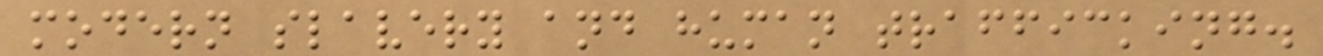modern slavery and human trafficking.
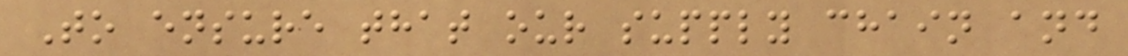To ensure that our supply chain and
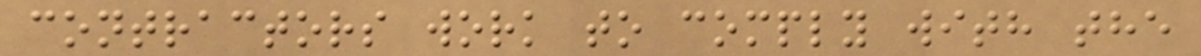contractors work to comply with the
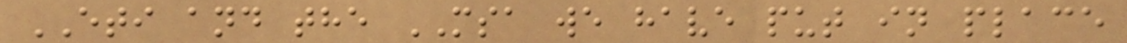ETI and the MSA we have put in place
